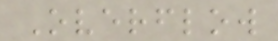Overflow
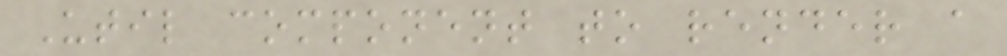Util component to render a
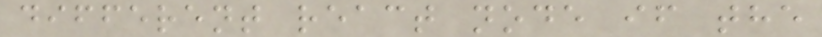different react node if the
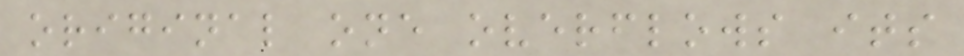original one overflows its
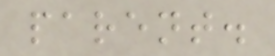parent.
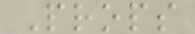Props
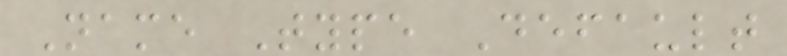Name Type Default
